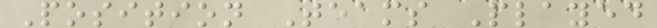Position Teams Played
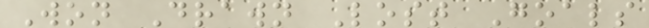Won Drawn Lost Goals
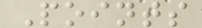Points
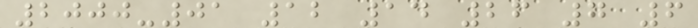2000-01 12 14 26 7 6
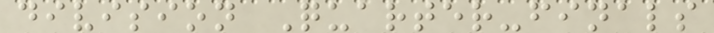division Quarter-finals
